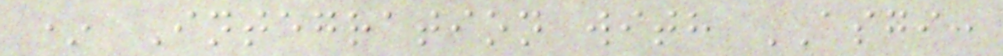* Integration with ASGI:
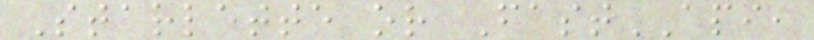Starlette or FastAPI,
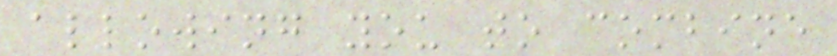allowing you to combine
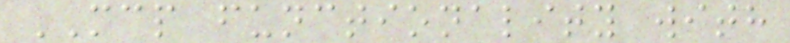MCP functionality with
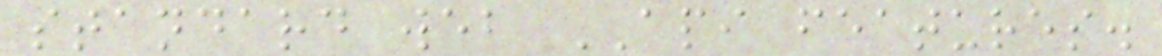standard web API features.
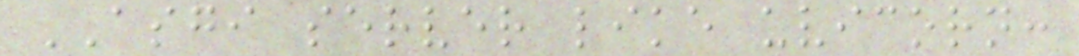ASGI server like uvicorn:
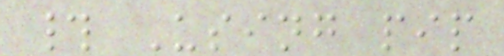# Using pip
